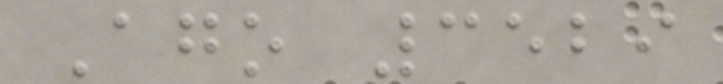Ago 3529
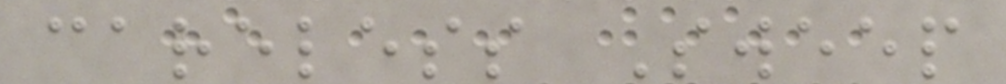careless Sweep
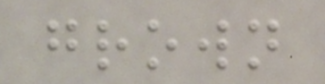grown
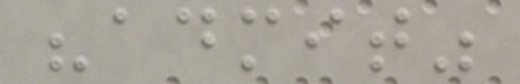"admit"
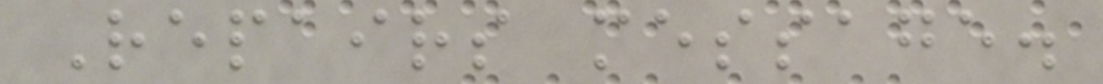Repairs message.
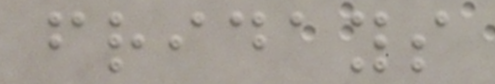fridays
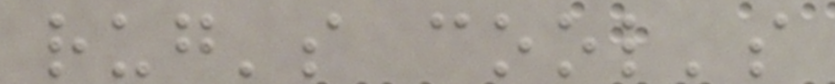rug's cool's
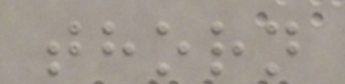thorn
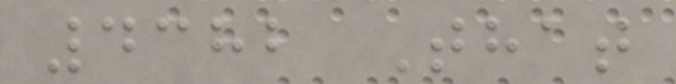4382 That
